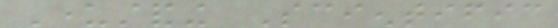Understanding Scientific
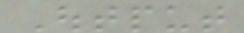Output
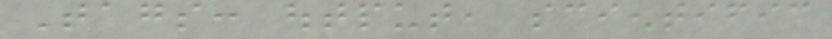Tags: output, scientific
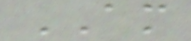AM
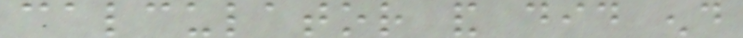calculator and did end
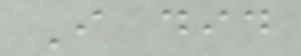I did
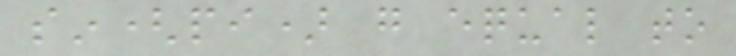sin(pi) go equal to
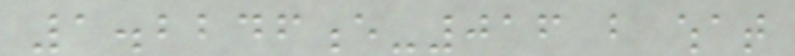1.2246e-016 but what
